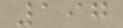197
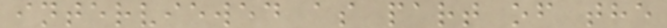interviewed as part of the
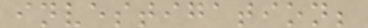investigation;
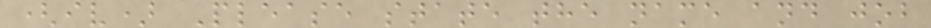(iv) Please state the name and job
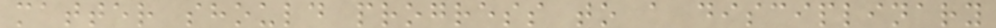matter should progress to a disciplinary
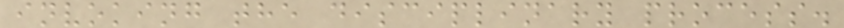invoking the disciplinary process.
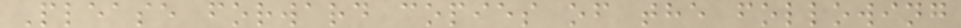Please forward copies of the following
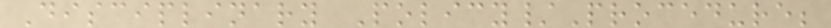Disciplinary Policy/Procedure;
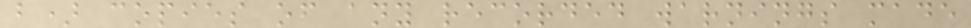b) copies of any recorded warnings made
